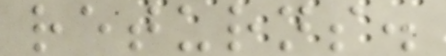returns.
